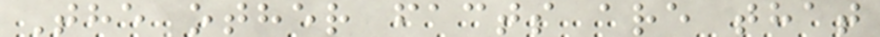The other facts are that
